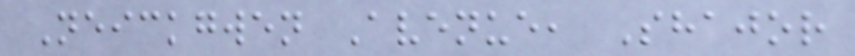Neickgwen Avenue, Shajor
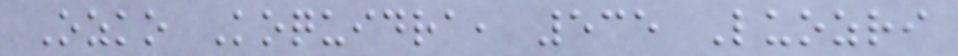Ozko Koquidra, 535 Luozri
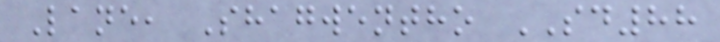Lane, Shagwentho SD88
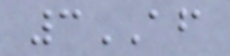3AF
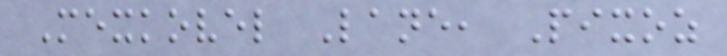Mexkovel Lane, Pixoz
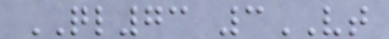QL73 3VT
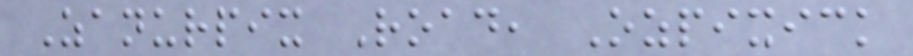Zanurpix Road, Ozpixick
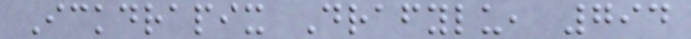Ickdrapix Drafylu, 794
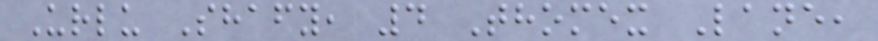Urlu Shafy, 4 Thomex Lane,
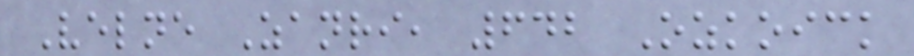Velne Zanri, 642 Ozkoick
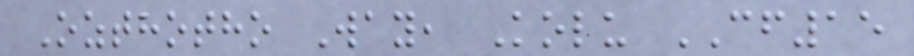Ozthotho Way, Kolu CF15
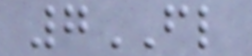7FL
